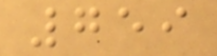759
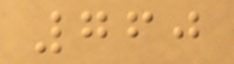760
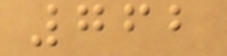762
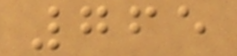765
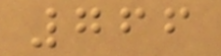766
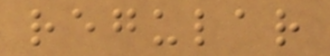regular
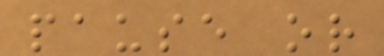pause or
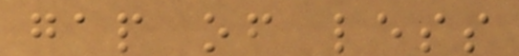gap of less
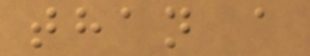than a
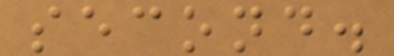second.
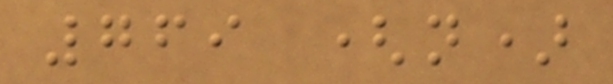769 (n)
